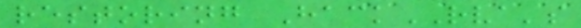restoring HackRVA's
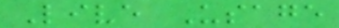Live Usage
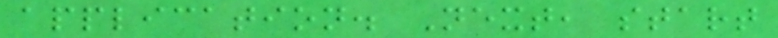application. Next, start
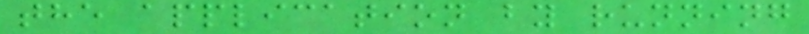the application by running
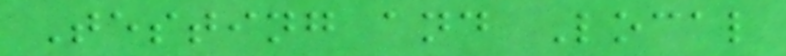Testing and Local
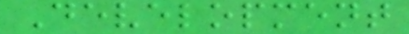Development
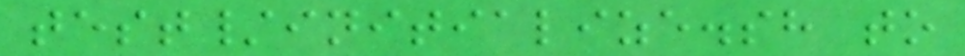test/initialize.sh to
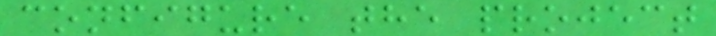configure the project
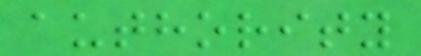authority
